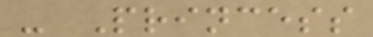- Princess
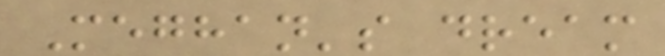Meghan's dream
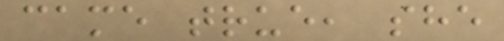came true, she
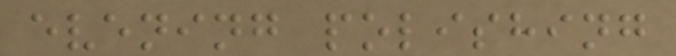evening polishing
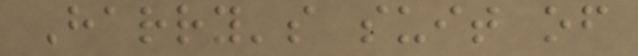Harry's suit of
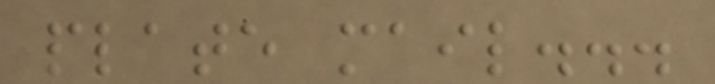plate mail...
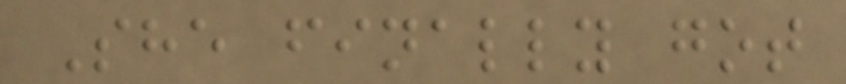She finally got
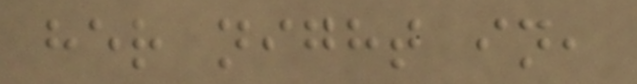her night in,
